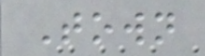Town
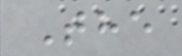The
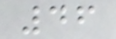46
